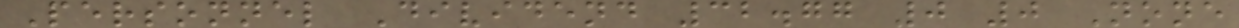Personnel Dividend 32.77 0 0 None
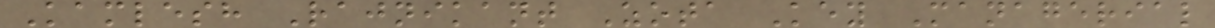Kamlesh Rajnikant Zota Key Managerial
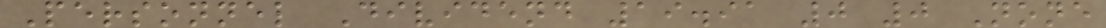Personnel Dividend 19.91 0 0 None
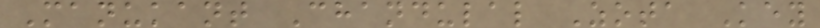Manukant Chandulal Zota Key
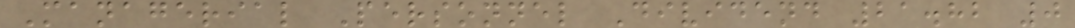Managerial Personnel Dividend 21.82 0
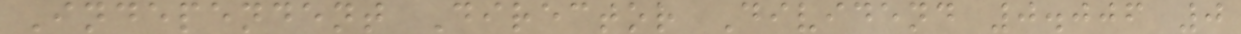Independent Director Dividend 0.006 0
